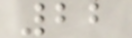22
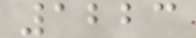1223
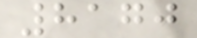8170
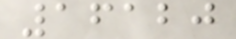16120
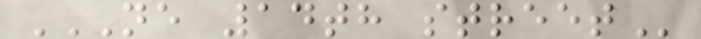NE 14TH STREET
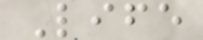Life
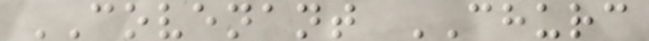COVENANT CHURC
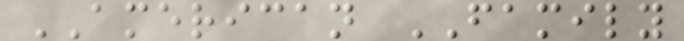AMERICAN FAMILY
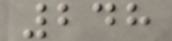248
